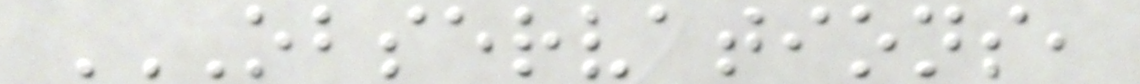OBSERVATIONS,
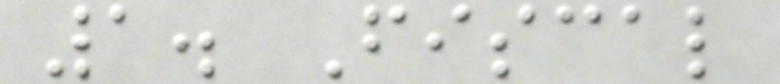1. Fiscal
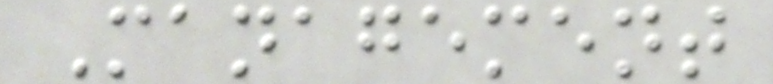Management
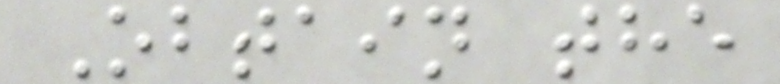Obtain the
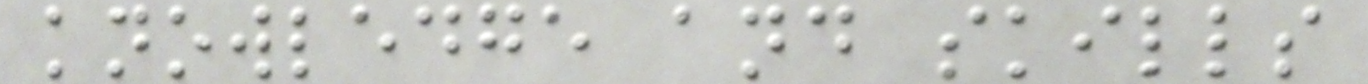knowledge and skills
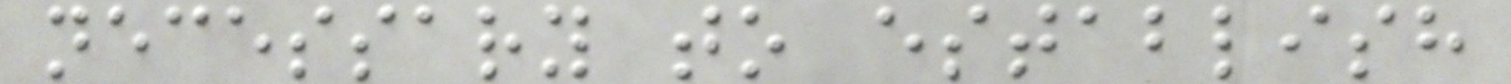necessary to establish
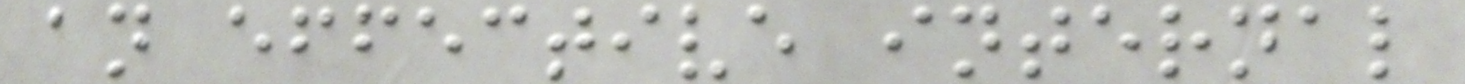an effective internal
